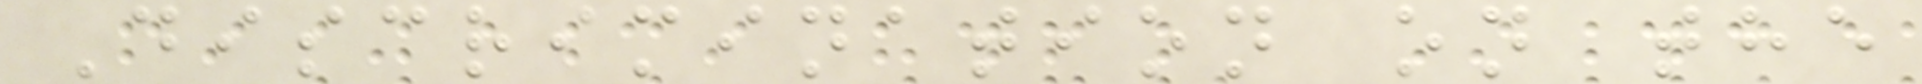Discrimination on the
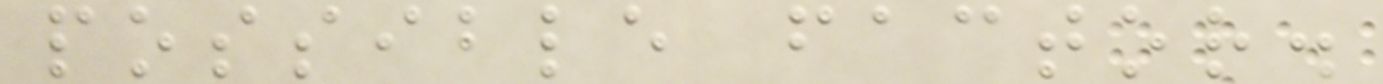possible factor.
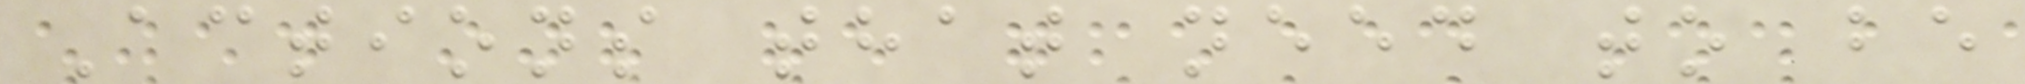Actions that need to be
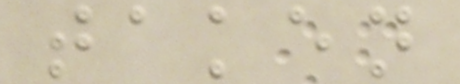taken
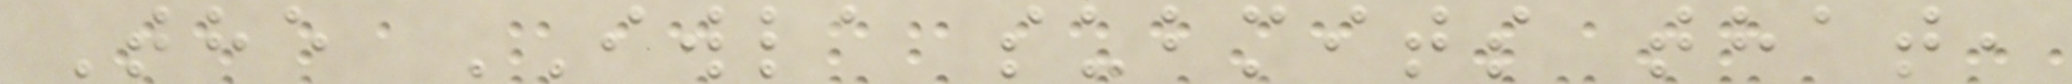The IWLA submits that,
